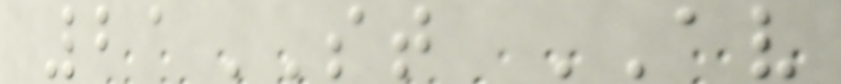21ST AV
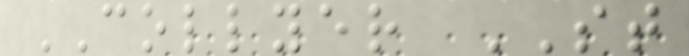COLLYER ST
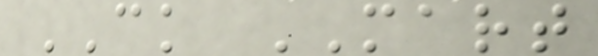CK MART
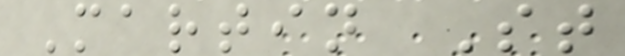Martin St
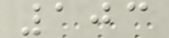103
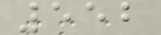552
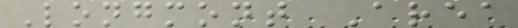Longmont Area
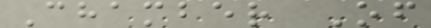Chamber Of
